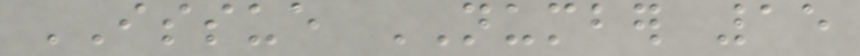ISSUE NUMBER 15
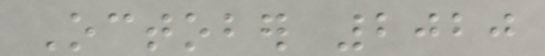October 2020
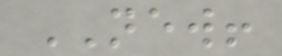NEW!
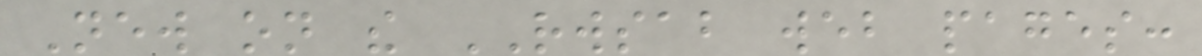New on the RWSAB web pages:
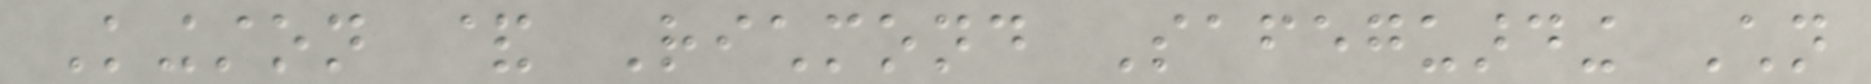Kingston & Richmond Safeguarding Children
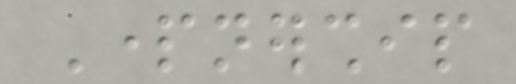Partnership
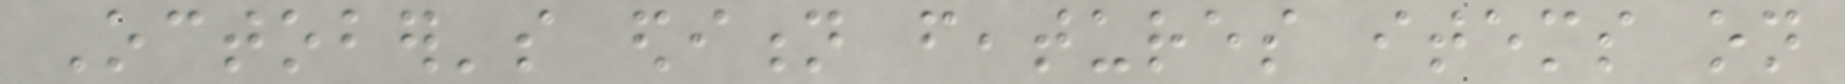October's edition features items on
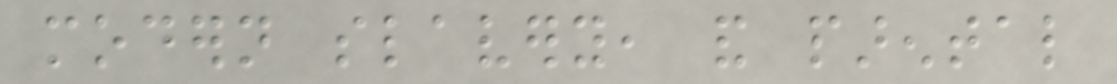modern slavery, and parental
